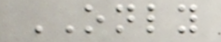ONLY
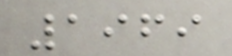1969
